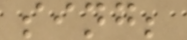sing;
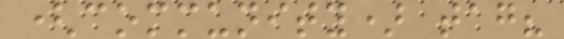(community) tag?
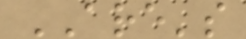ARE's
